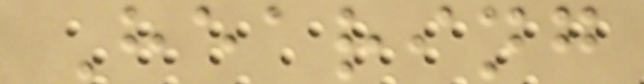Hearing
